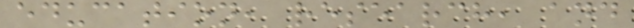education, research, and
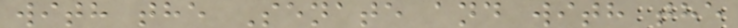with the Senate and with the
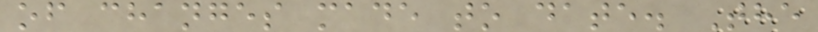of changes made to date. The
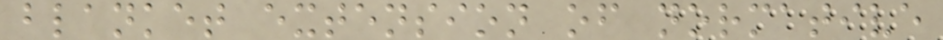blanket extension of normative
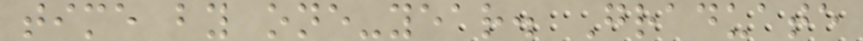time by one-year. Graduate
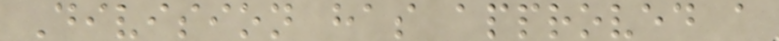Division has approved a
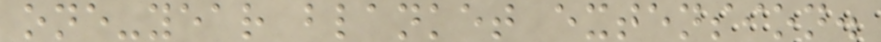one-year blanket extension.
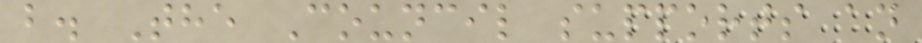b. The Council supports an
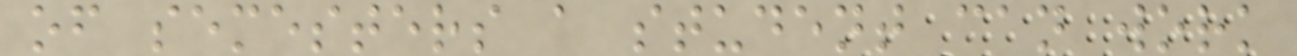of semesters a student can work
